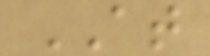AT
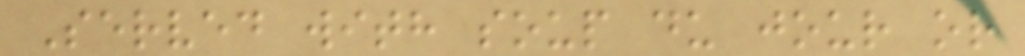Served with soup du jour or
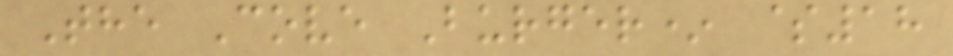The Cove Burger* $18
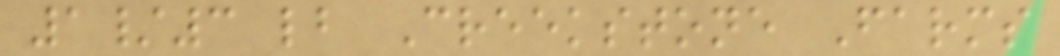1/3 lb Creekstone Farms
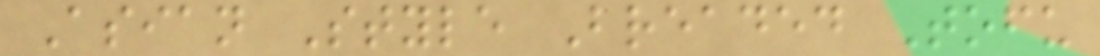Asian Style Breaded Tofu
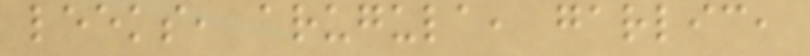leeks, arugula, garlic,
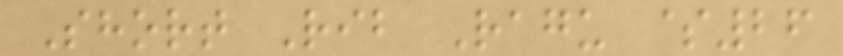Short Rib Ragu $26
